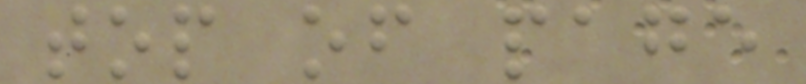top of page
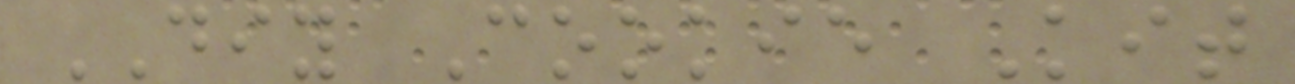DIY Cookie Kit
